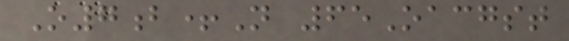O7b+N 65Oacgst
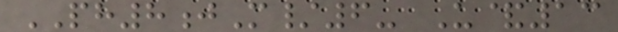PH8jM/6- U&13
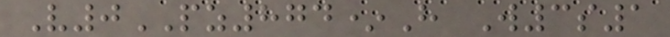V0PZ874*H W3s1
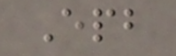Epb
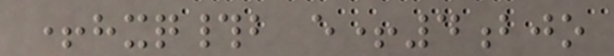+hxq#b e+4bjo
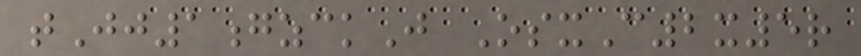tJj1gzckJ OsxC2x5r
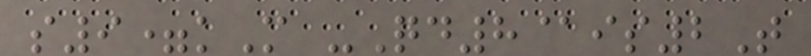s9=kM -Qd8@is2T
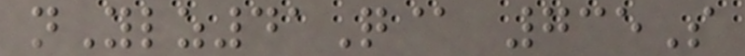nYlz41Q@ 735S
